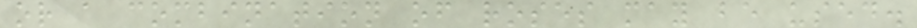or a combination of roses may be used.
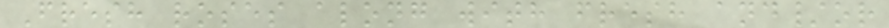Fresh roses along with fresh and/or
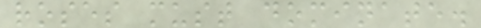roses must dominate.
